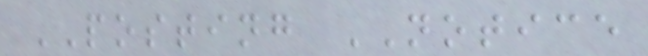POSTING NOTICE
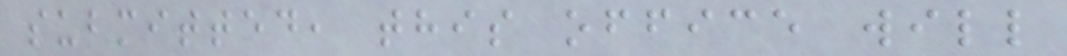submitted, this office will
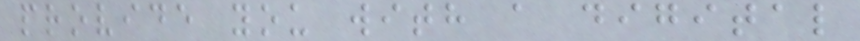provide you with a digital
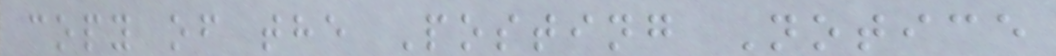copy of the Posting Notice
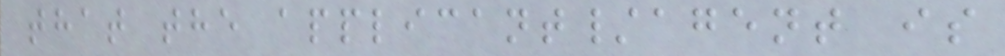that the applicant/agent is
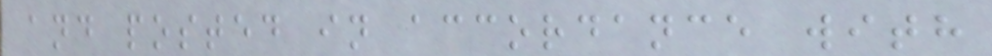and posted in accordance with
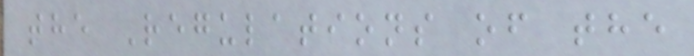the Regulations of the
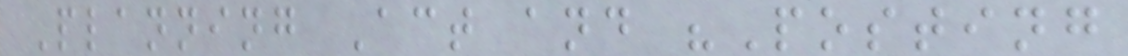Planning Act and "Posting
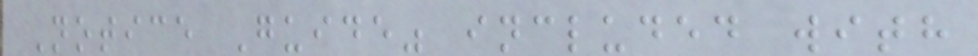Notice Guide" included with
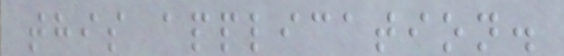this application.
